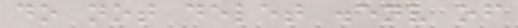do not delet .env of
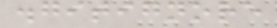.gitignore
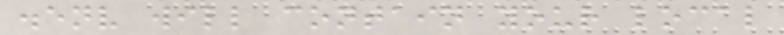.env will contain your local
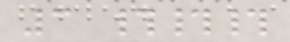3 ###
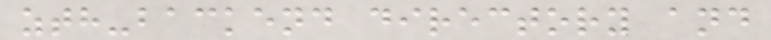zth-backend directory and
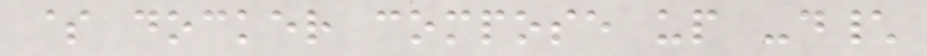$ docker compose up -d\
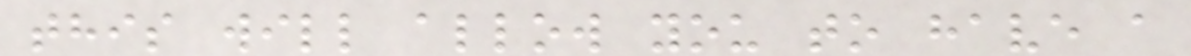this will allow you to have a
